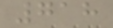718
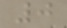0
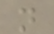n
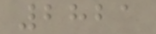2821
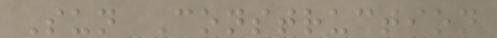Sun Construction
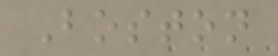Boston
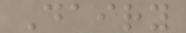Dairy
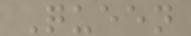Queen
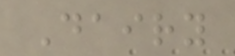Dairy
